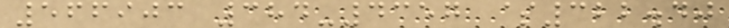566903 384-4357 $322.40
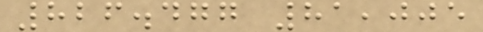826.477 81,005
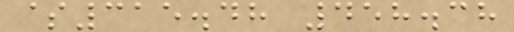$315.48 458.38
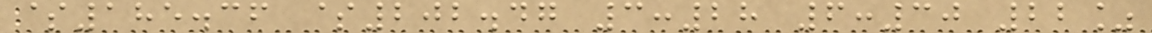$185.36 $202.47 3:28 6:30 22%
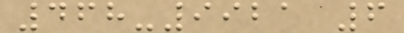468-9921 6
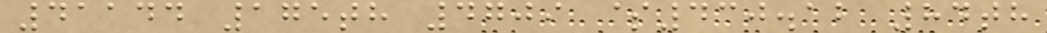41144 175th 4709 $430.12 84th
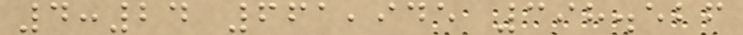4:24 661,945 398.526
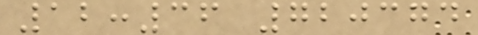12:36 720374
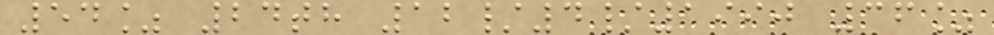54% 24th 12/4/1990 36%
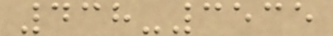438-3535
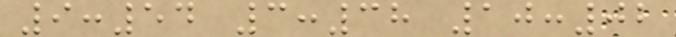9:54 3:38 10:02
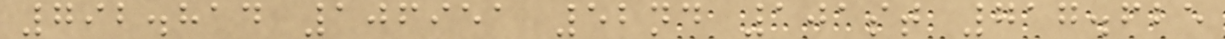792.814 106951 52nd 101st 717.625
